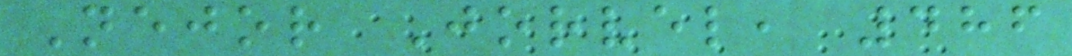Nejor Jorvel, 486
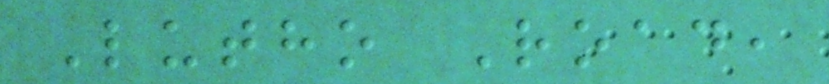Lutho Road,
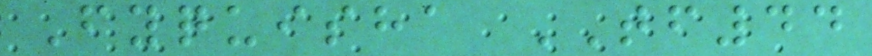Fyquisha TF44
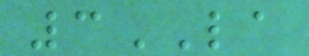3LA
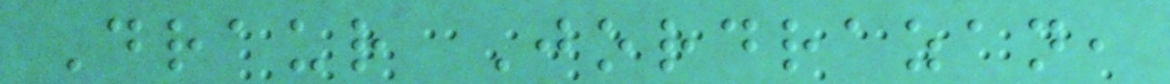Draur Jordrazan,
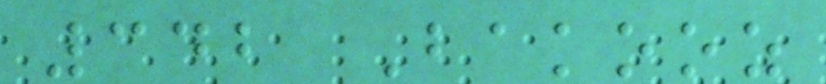342 Bakooz
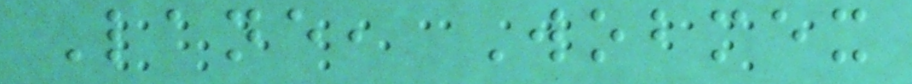Lane, Wobmex
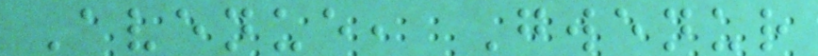Avenue, Gwenur
